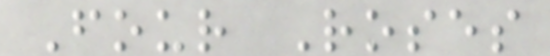Four Roses
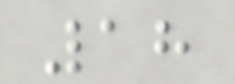18
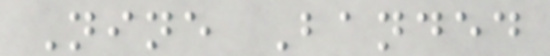Nine Banded
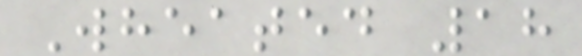Wheated 18
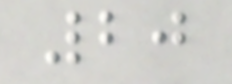20
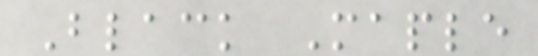Black Maple
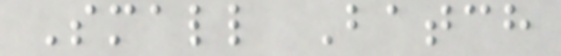Small Batch
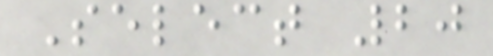Select 20
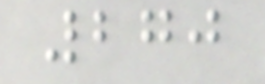270
